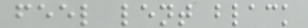feel lent black
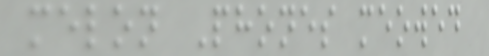melon Phones meowed
